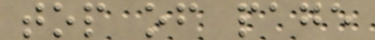top of page
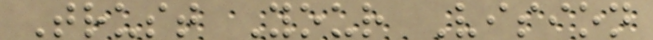Trust Your Vision
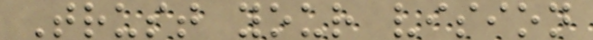Trust your vision
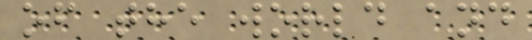of the world and
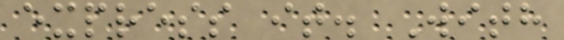express it. With
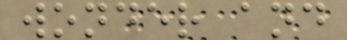wonder and
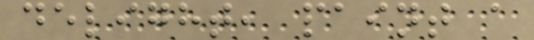delight, paint a
